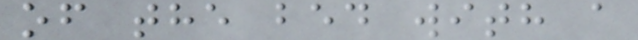of the bed with a
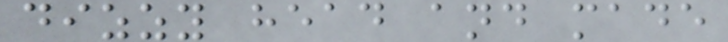dizzy head and made
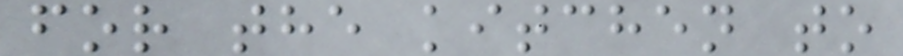for the kitchen to
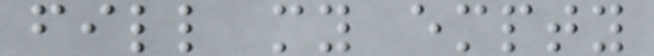fill my empty
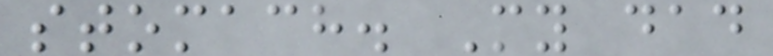stomach. My dad
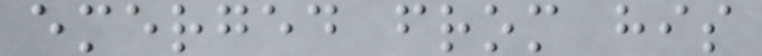emerged from his
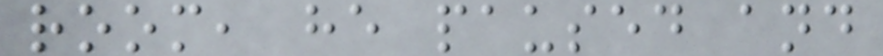room, he paused and
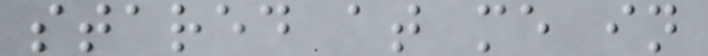stared at me in
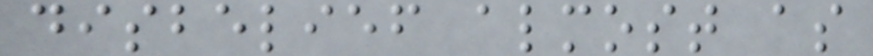disbelief almost as
